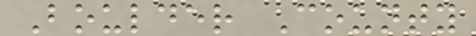Boulder County
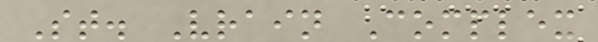St. Vrain Complex
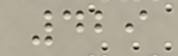429
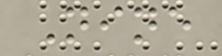Nine
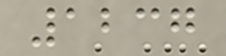1237
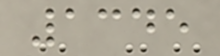1345
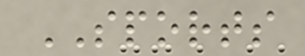SPORTS
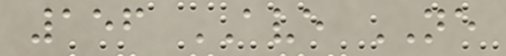156 AVE NE
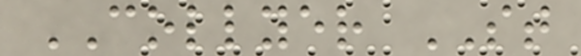COLLYER ST
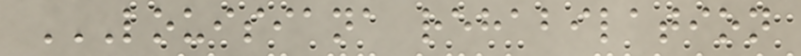LOUISIANA REHABILATION
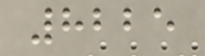8225
